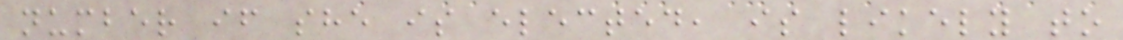number if she is elected, is likely to
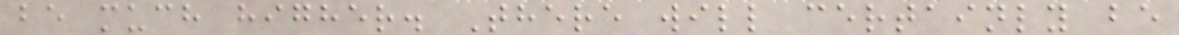be much higher. There will certainly be
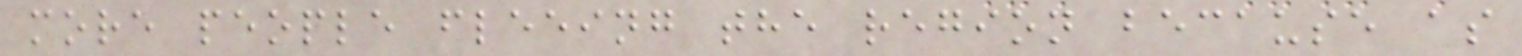more people fleeing the region because as
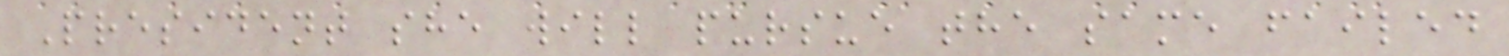President she will pursue the same failed
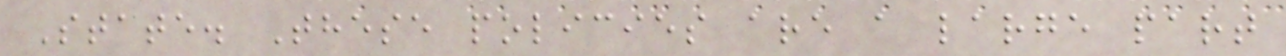State. These policies are a large part
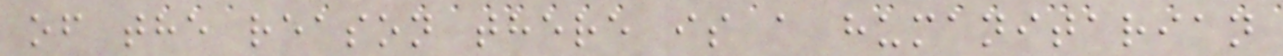of the reason there is a humanitarian
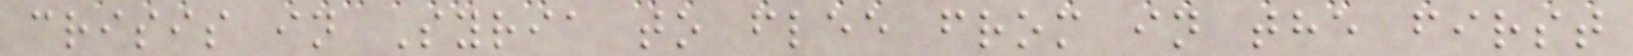crisis in Syria to flee from in the first
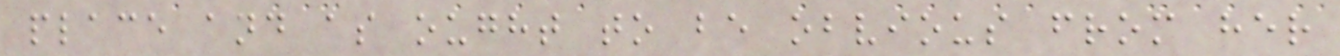place and as ought to be obvious from her
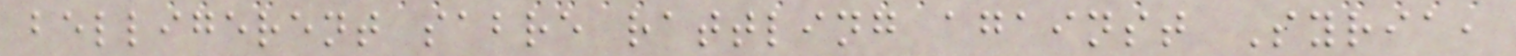belligerent sabre rattling against Syria,
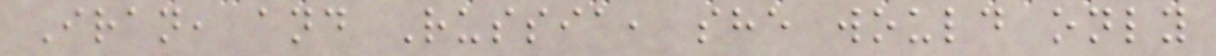Iran, and Russia, she would only
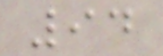94
